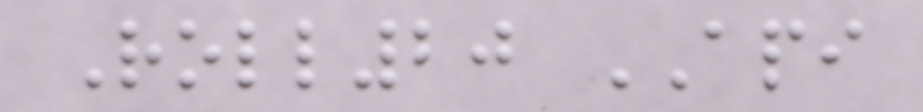Roll20 API
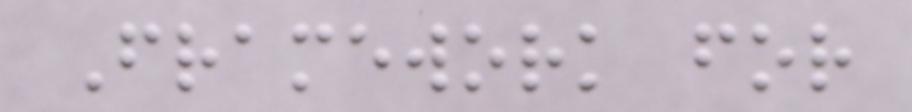Framework for
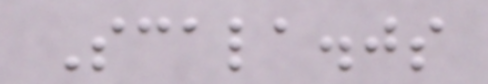Scala.js
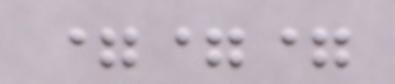===
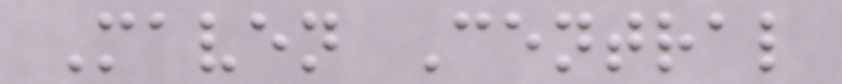Maven Central
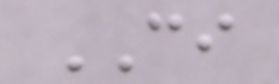CI
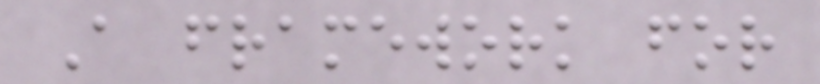A framework for
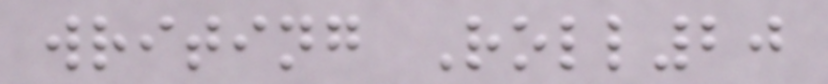writing Roll20
